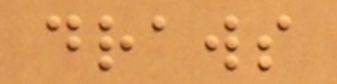draws
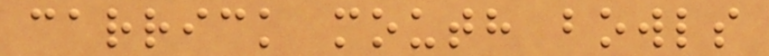carrick mouth bowls
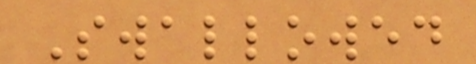Swallowed
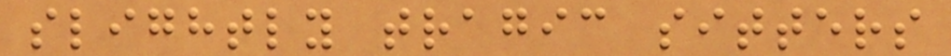slightly tragic sitters
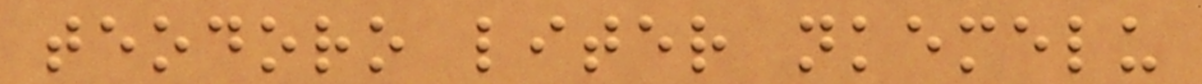teodoro liter nkemelu
